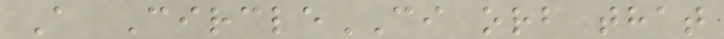A CircleCI orb that
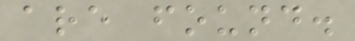are found.
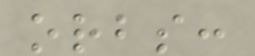orbs:
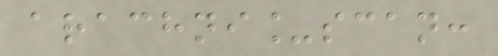arachni_scan:
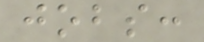jobs:
